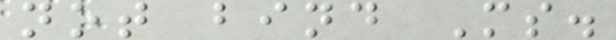not bind Ms.
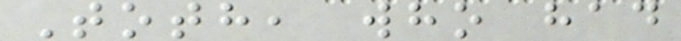Toth, who had
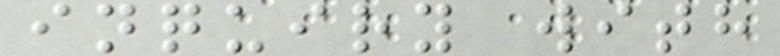inquiry with
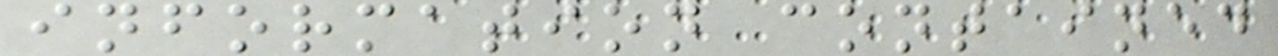information contained
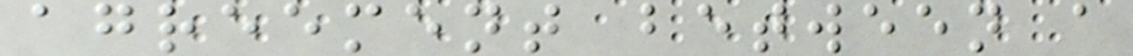agreement between a
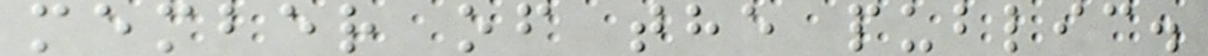member of the public.
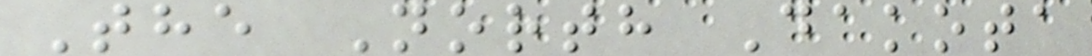The North Dakota
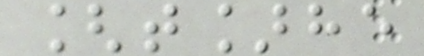[t]he
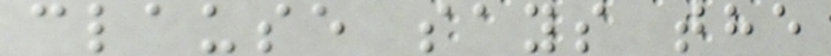clause says the
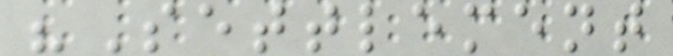"Settlement
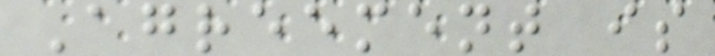Agreement is
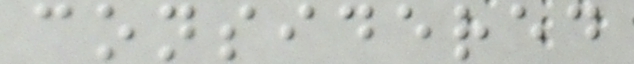considered
